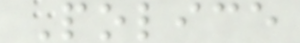Police
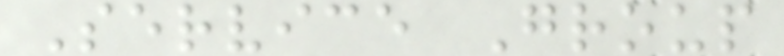Service Group
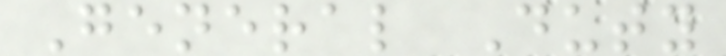General Duty
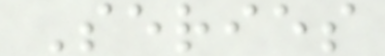Series
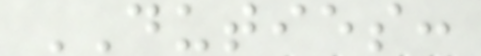DUTIES:
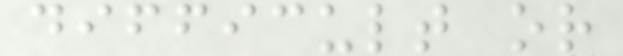difficult or
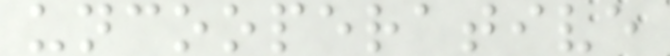uncooperative
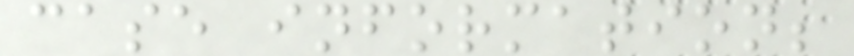case information;
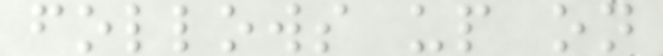follows up on
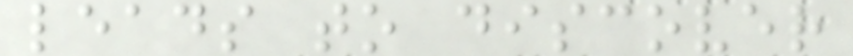leads to discover
